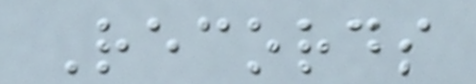Records
